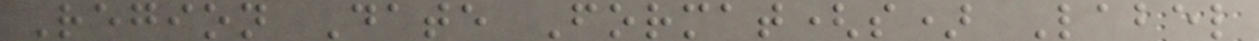Region Date Format(s) Label
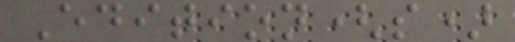Edition(s)
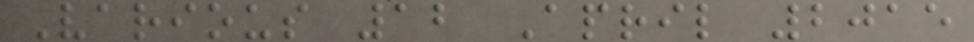Various 12 April 2015
